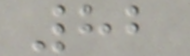82
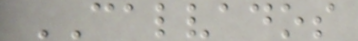CALVADOS
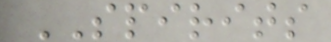SPIRITS
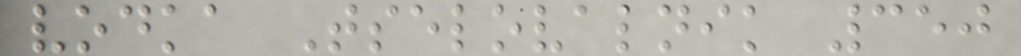vodka Tselovalnik 350
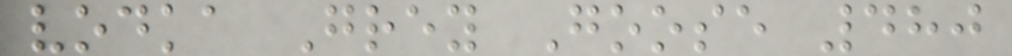vodka Grey Goose 480
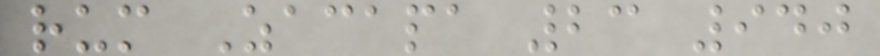rum Zacapa 23 940
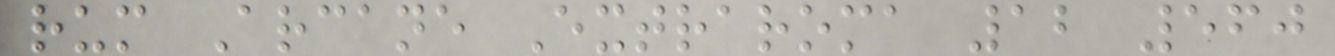rum Arcane Extraroma 12 560
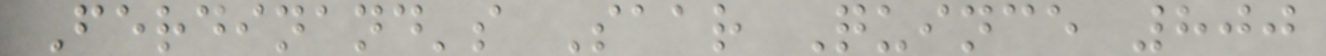Ferdinand's Saar Quince 800
